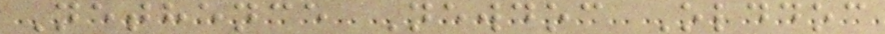Nethence Newdoc Olddoc
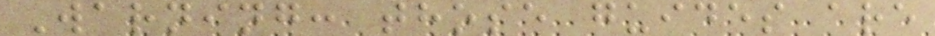Warning: those guides are
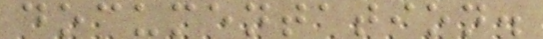documentation.
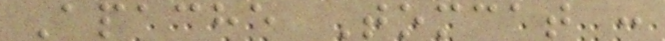Apache Tomcat :
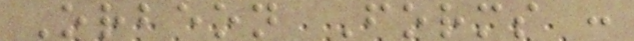Orbeon Forms :
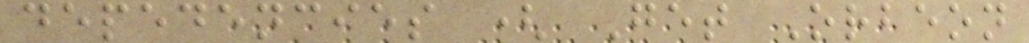depedencies ( Get Orbeon
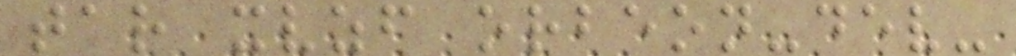tar xvzf orbeon-dev-
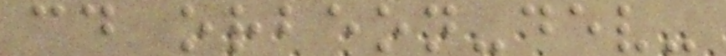cd orbeon-dev-
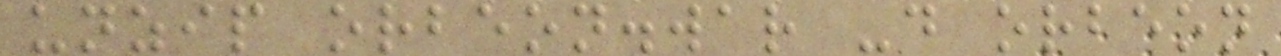unzip orbeon.war -d orbeon
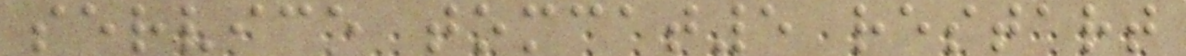service tomcat5 restart
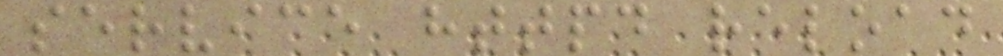service httpd reload
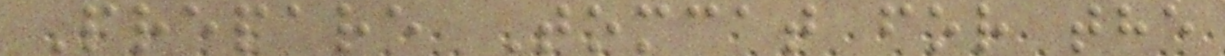Prepare Tomcat for the
